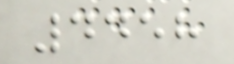4458
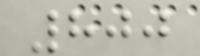800
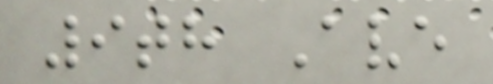9th Ave
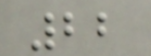22
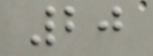20
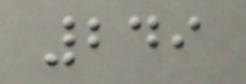249
